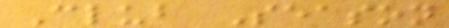Club Season
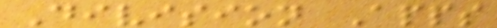Division Apps
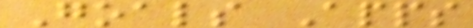Goals Apps
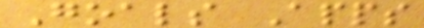Goals Apps
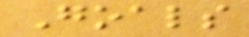Goals
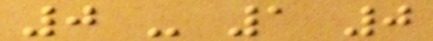0 - 1 0
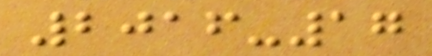2016-17
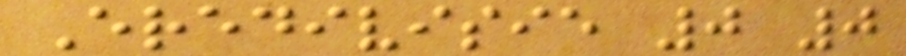Eredivisie 0 0
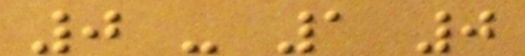0 - 1 0
